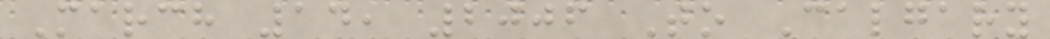March 14, 2006 To Calgary
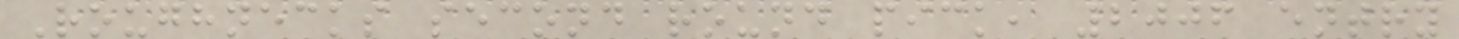Roughnecks second round pick, 2006 entry
